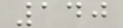140
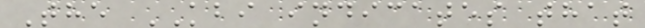The KBI indicates that
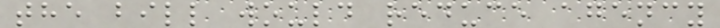the bill would reduce agency
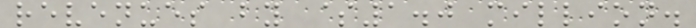revenues by $1.0 million.
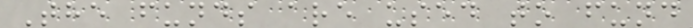The funds are used to fund
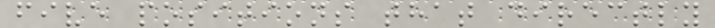five positions that directly
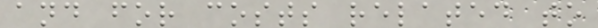and for costs related to
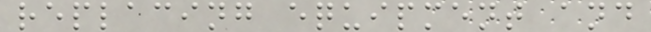replacing equipment and
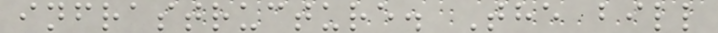infrastructure. The bill
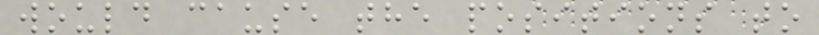would cause the positions to
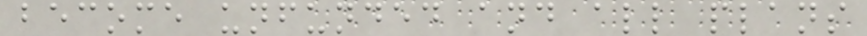become unfunded and all plans
